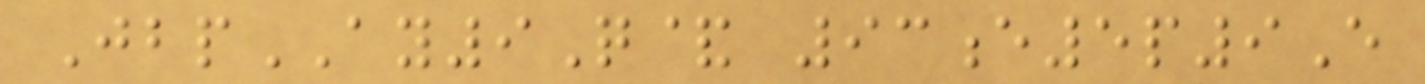JbpAY9Q& 93e5p9E
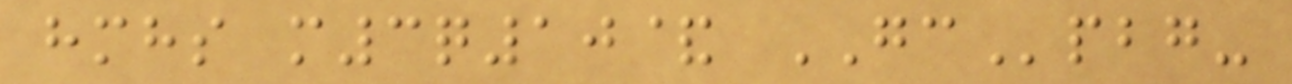hmhs m3q10& GCpbg-
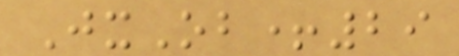JxOb+29
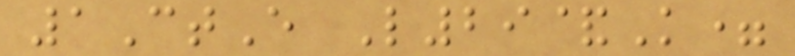1CtE L29&K=
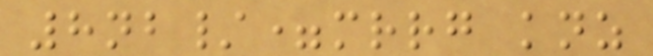8nb/=mrrg knz
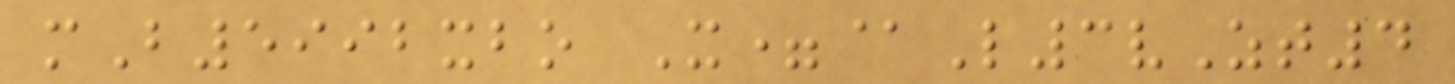mB5992xbo X=@L3vZt4
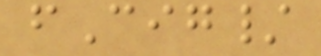fCig/
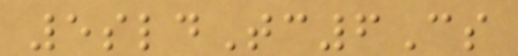5sldTc6Cs
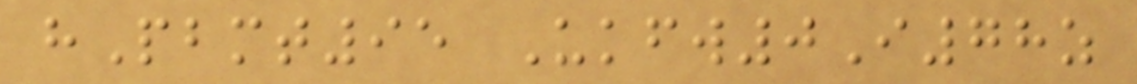hPbmt95 Ukfw0I78z
